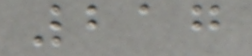217
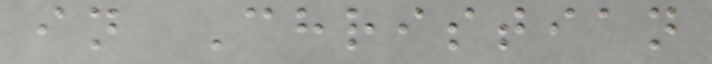in Christian
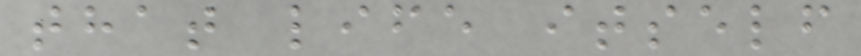that life itself
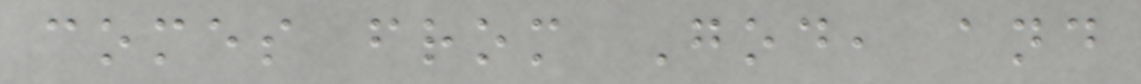comes from God, and
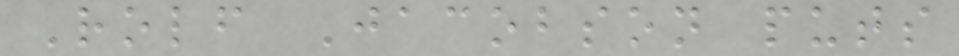Rolf Jacobson puts
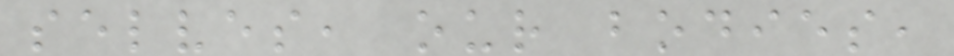selves, our bodies,
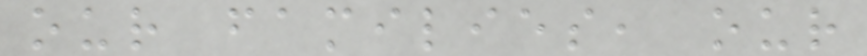our families, our
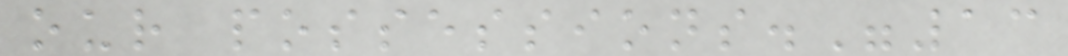our possessions."13
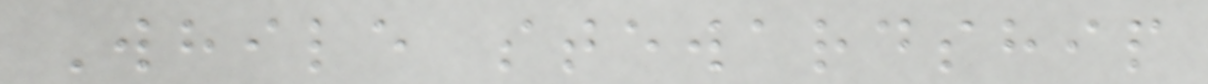While stewardship
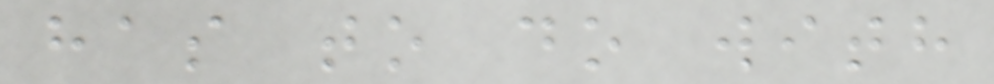has to do with
